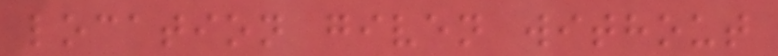location given without
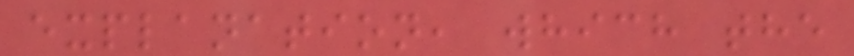explanation, which the
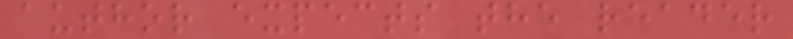author expects the reader
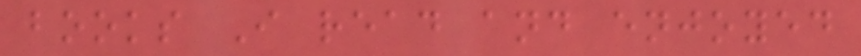books I read and enjoyed
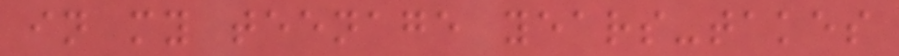in my teenage years-takes
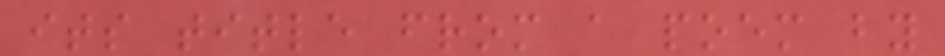its title from a poem by
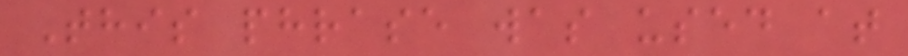This phrase was used at
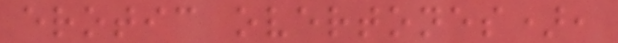erotic overtones),
